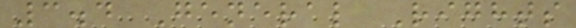3.4 General Rights
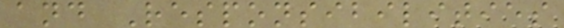and Responsibilities
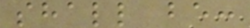shall be:
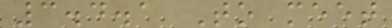3.4.1 To meet
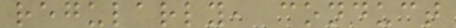regularly, conduct
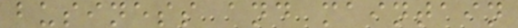business and maintain
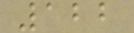122
